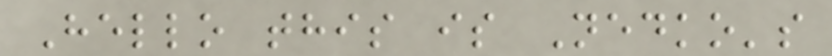Hello this is Nedko's
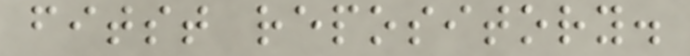fitst repository.
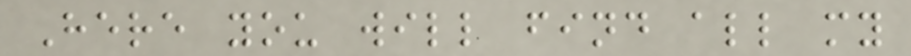Here you will find all my
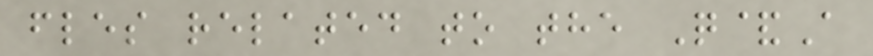fles related to the Q&A
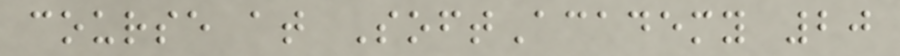course at SoftAcademy 20
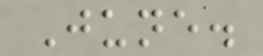June.
